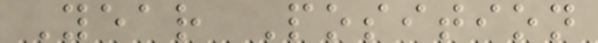Year Position
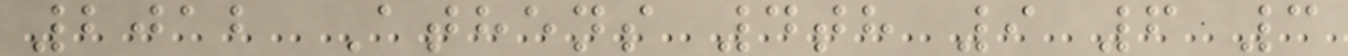2012 Athens 4th 9 6 3
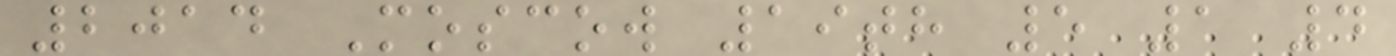2014 Moscow 19th 5 1 4
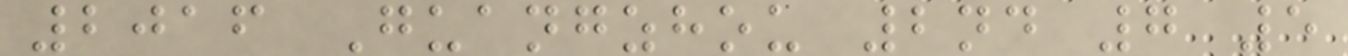2016 Guangzhou 2nd 7 5
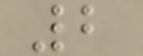2
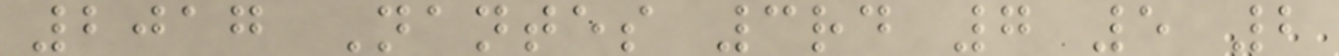2017 Nantes 3rd 7 5 2
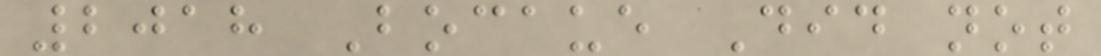2018 Bocaue Did not
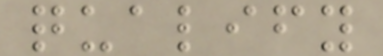qualify
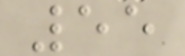55
